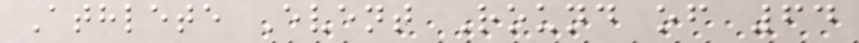Athlete Event Round of 64
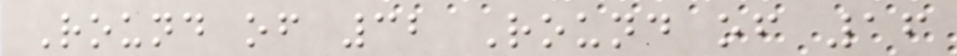Round of 32 Round of 16
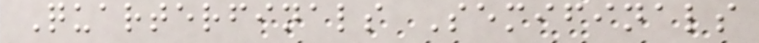Quarterfinals Semifinals
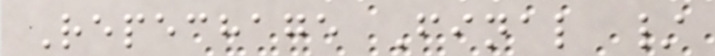Repechage Final /
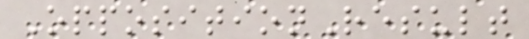OppositionResult
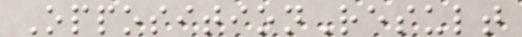OppositionResult
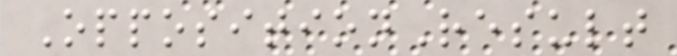OppositionResult
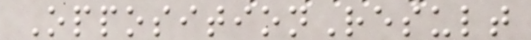OppositionResult
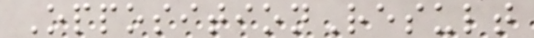OppositionResult
